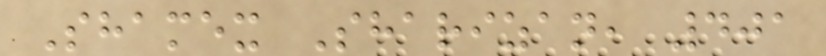Shamex Sharizan, 401
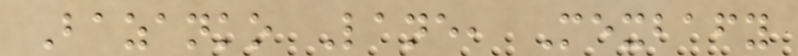Bazanko Lane, Mexbafy
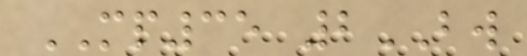MP35 2BW
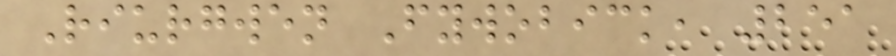Riurgwen Fywobick, 251
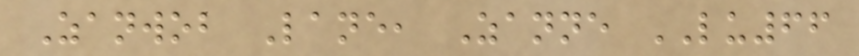Zanwob Lane, Zanne LU66
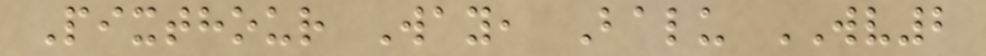Pixthour Way, Balu WV2
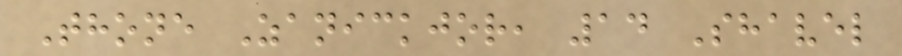Thone Zanickjor, 14 Shavel
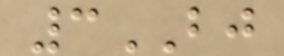3BJ
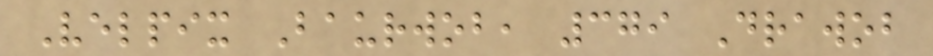Velpix Baurwob, 379 Drawob
